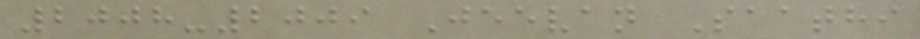2008-2009 Jeevan Saathi
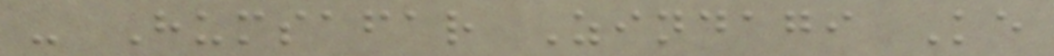- Humsafar Zindagi Ke
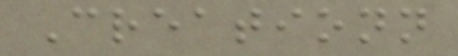Creationn
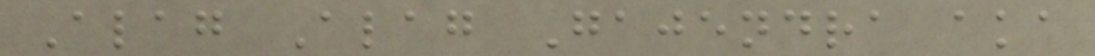Alag Alag Gajendra aka
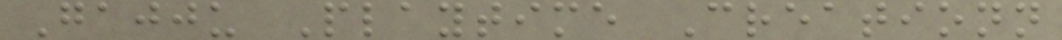Gajju Playtime Creationn
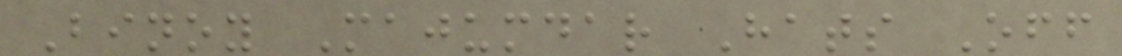Binoy Majumdar Hats Off
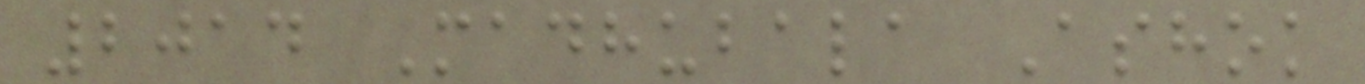2014 Madhubala Ashok
